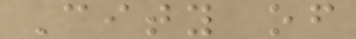City of
